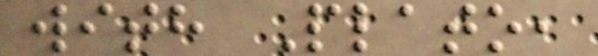with Plato,
